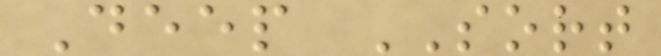Deep SORT
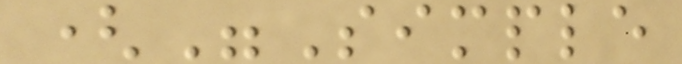("Simple
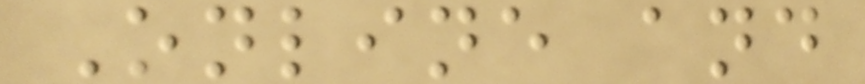Online and
